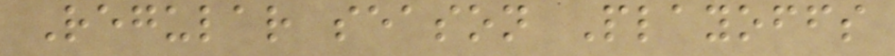Regular season Playoffs
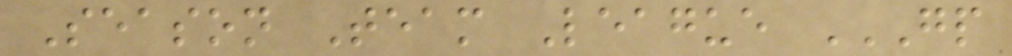Season Team League GP
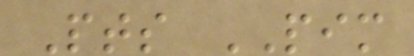Pts PIM
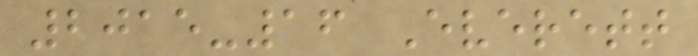2015-16 Everett
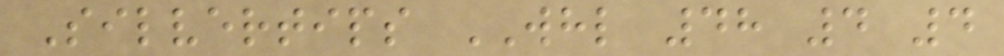Silvertips WHL 48 4 4
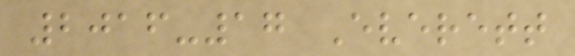2016-17 Everett
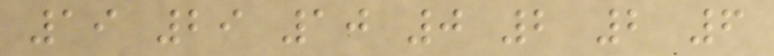19 29 10 0 2 2 6
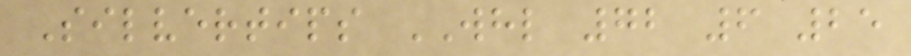Silvertips WHL 72 6 25
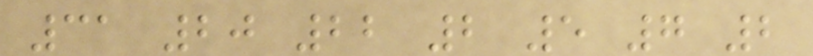31 20 22 2 5 7 2
